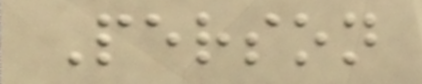Person
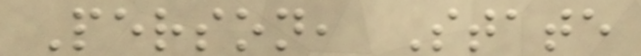Person, State
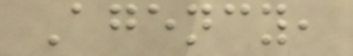Agency,
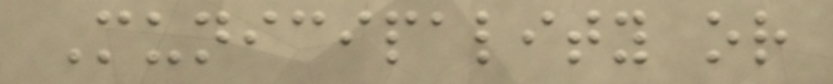Municipality or
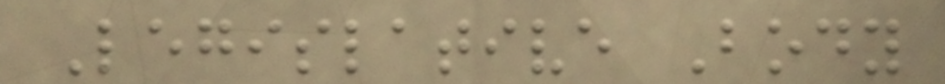Legislative Body
